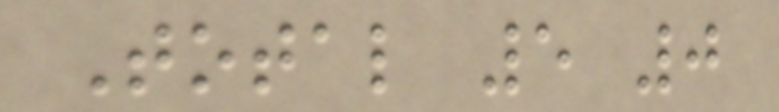Total 5 0
